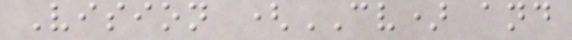Vision (CV) and
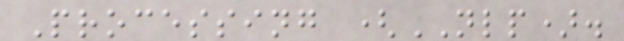Processing (NLP).
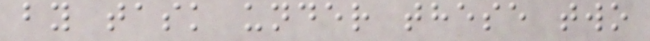by task under these two
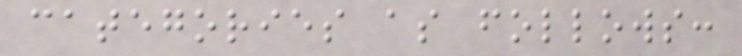categories as follows:
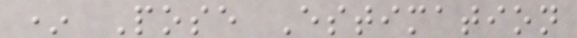* Pose Estimation
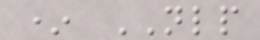* NLP
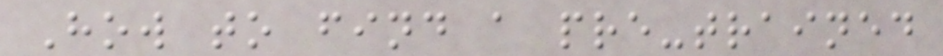How to find a pre-trained
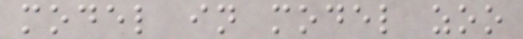model in model zoo
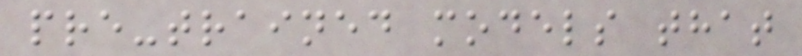pre-trained models that
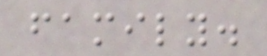family.
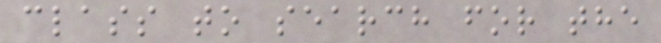class to search for the
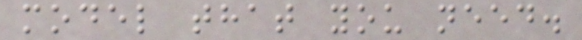model that you need.
